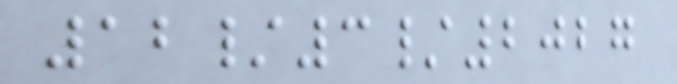12/3/2027
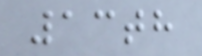13th
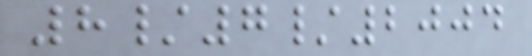8/7/2004
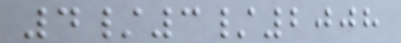4/3/2008
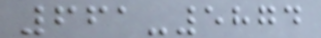661-5874
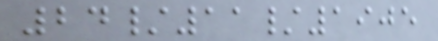24/11/1905
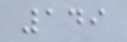149
